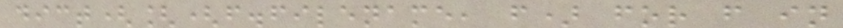dict([(f.filename, f) for f in
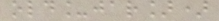old_jar])
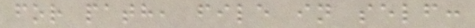for path, file in self:
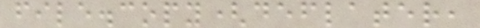file.copy(deflater,
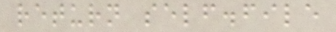return self.file
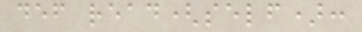def read(self):
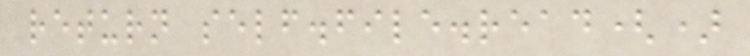return self.file.read()
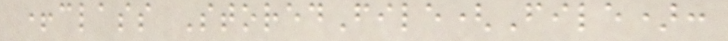+class StoredFile(File):
